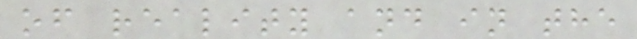of reality and in the
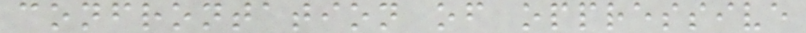confrontation of oppressive
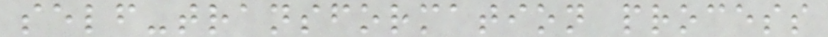self-transformation process
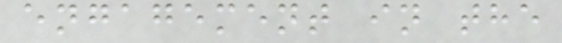engagement in the
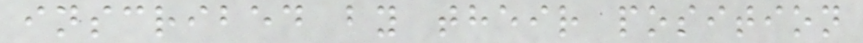inscribed by their position
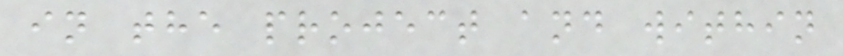in the project and within
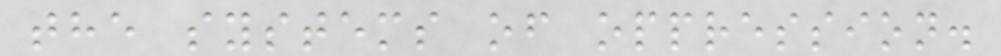the systems of oppression.
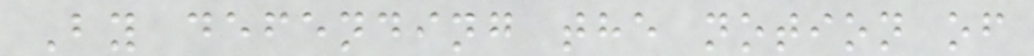By defending the notion of
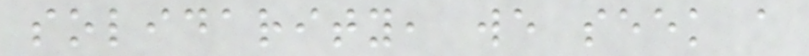solidarity, we seek a
